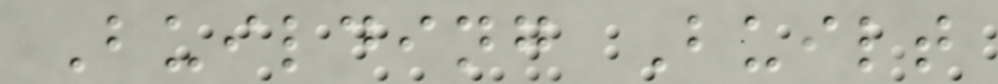Building Built
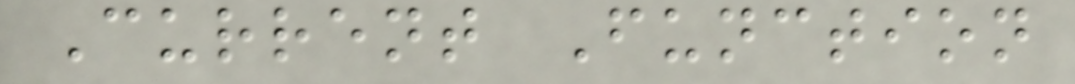Current Function
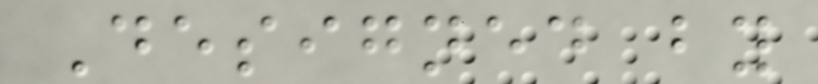Designed by
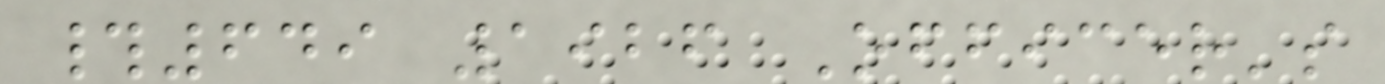#649 1926 Officer's
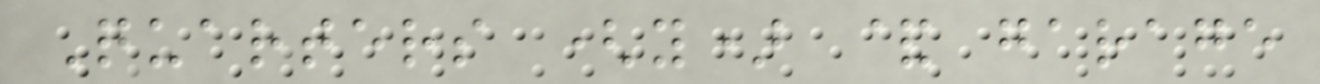Quarters (y) & garage
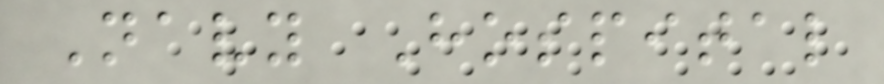Navy Hospital
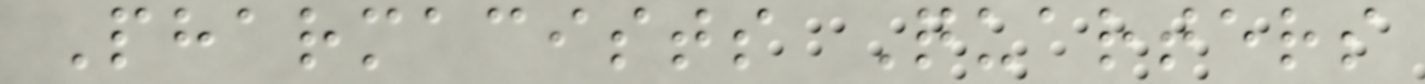Pharmacists Quarters
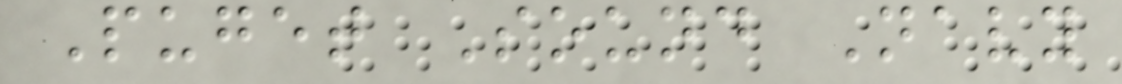Puget Sound Navy
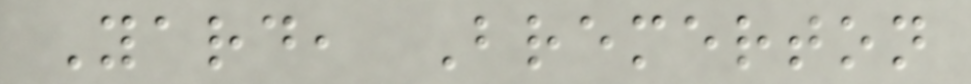Yard, Bremerton
